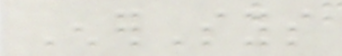EnerSys
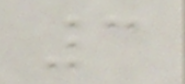3
